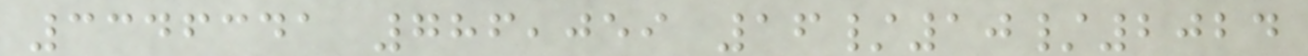3346341 786,059 16/10/2024
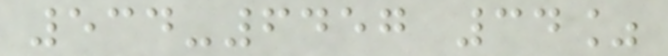534-6457 34%
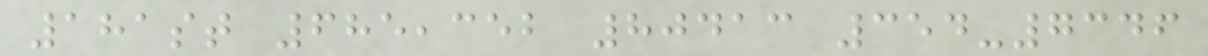181st 685,352 80413 354-7346
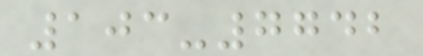103-7742
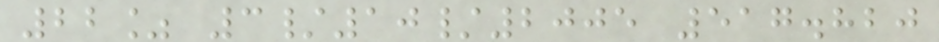22% 3/10/2005 517.820
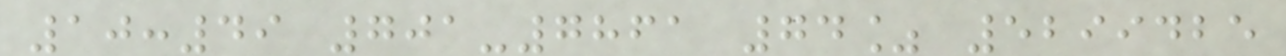10:49 701-7861 74% 5299425
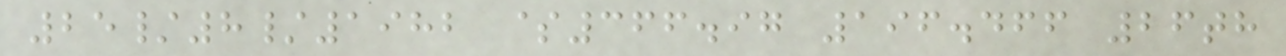25/8/1982 $366.97 196.466 26th
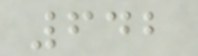642
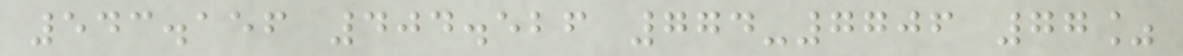543.156 404.526 774-7706 77%
